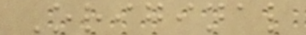Original
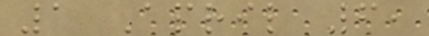1 April 6,
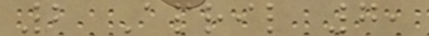2 April 7,
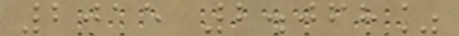2015 2.068%
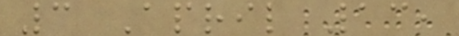3 April 13,
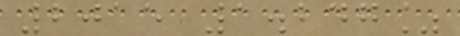2015 1.247%
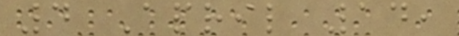4 April 14,
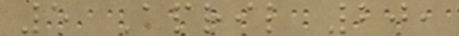5 April 20,
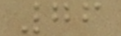76
